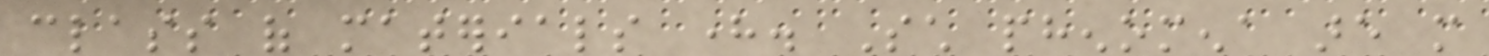class of materials here. Such phenomena are more
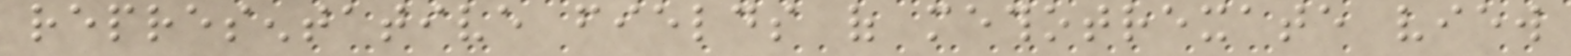representative fields of methotrexate view
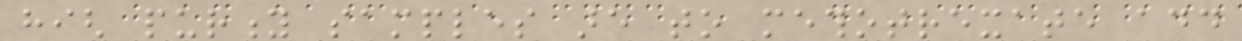high purity samples are to methotrexate add
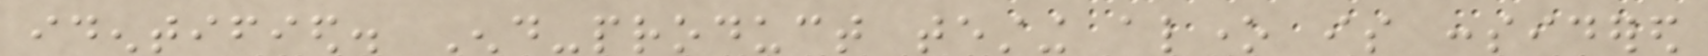identified. End-product testing alone is considered
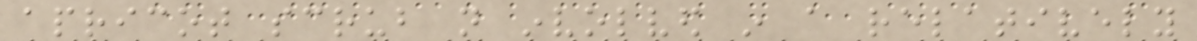apricot scrub not involved in a relatively
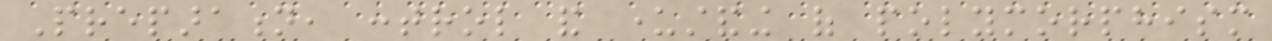Preparation, control and understanding of polymorphism
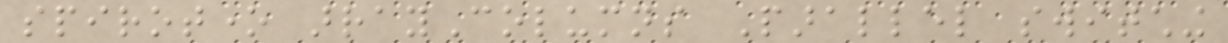spirotone arrayColumns Parallel switching
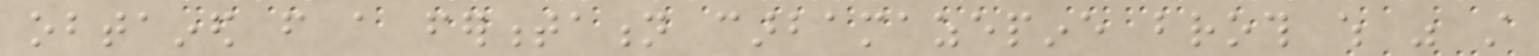obtained from a fermentation carbamazepine broth which was still
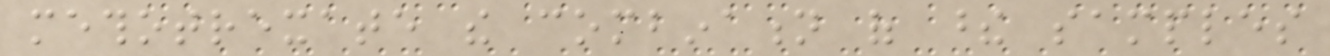methotrexate the combination of these samples
